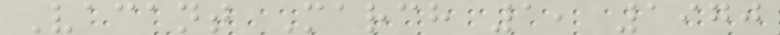Vacant March 1, 1970
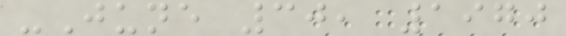-June 30, 1970
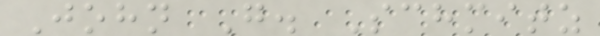John G. Schmitz
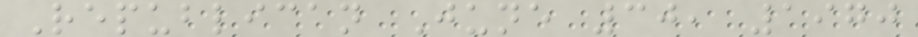Republican June 30, 1970
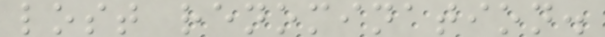lost renomination.
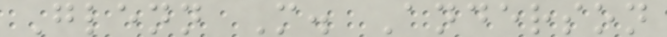Glenn M. Anderson
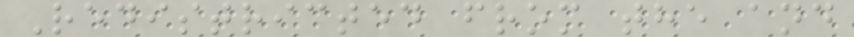Redistricted from the and
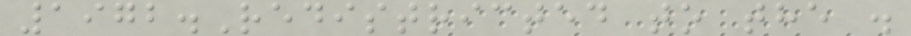1972.Redistricted to the .
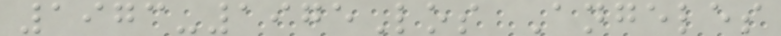1973-1975Los Angeles
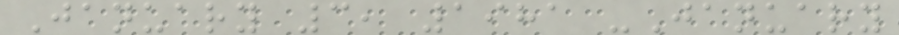January 3, 1981 -January
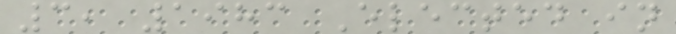3, 1983 Elected in
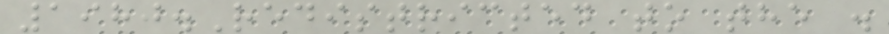1980.Redistricted to the .
